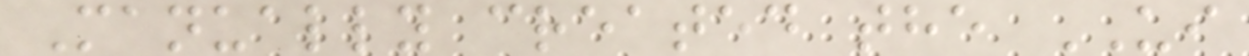Manually created the UI
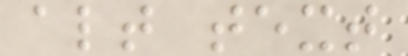alt text
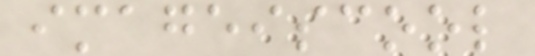imageiscool
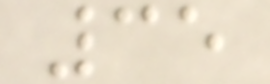35
